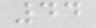44
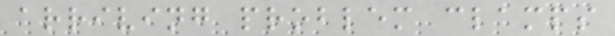arriving problem clamps
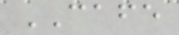CAFE
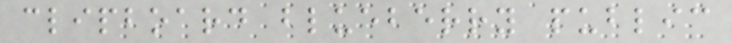clipboard blueberry public
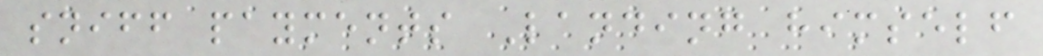sniff payments Landing himself
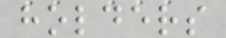holders
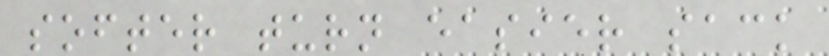softer turn easier sack
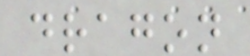dragon
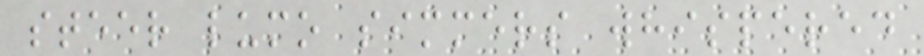steer lumo simmers whispered
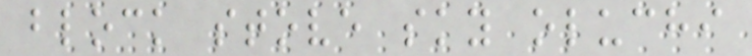block stove sky oluchi
